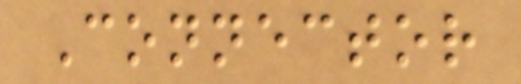Connector
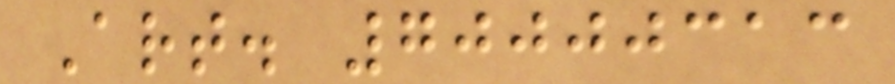Art. 70000313
